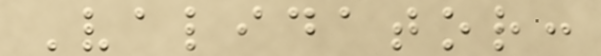Validator:
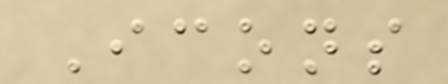Icons
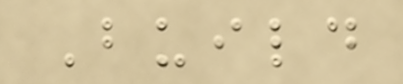Build
